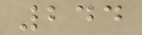244
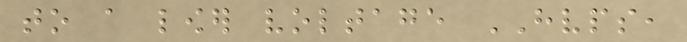to a lower voltage HVPS,
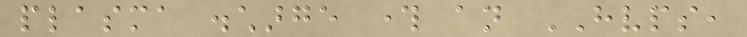plasma discharge through an HVPS,
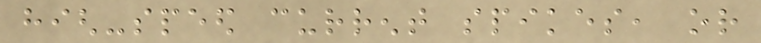high-speed current spikes, or
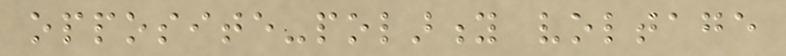opposite-polarity voltage
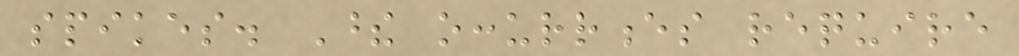spikes. These occurrences require
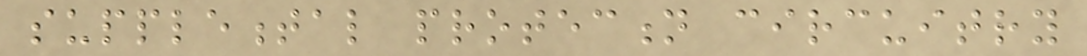supplemental protection circuitry
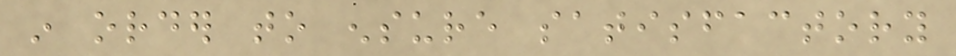in order to ensure satisfactory
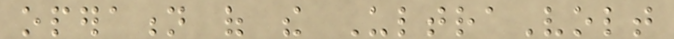operation of the UltraVolt
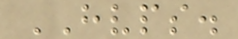HVPS.
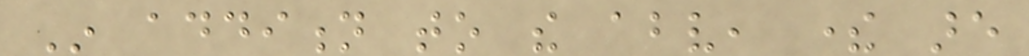In addition to the above, there are
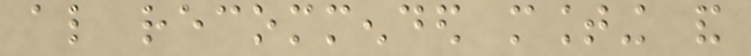also recommended mounting and
